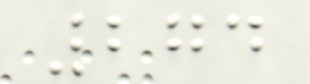274
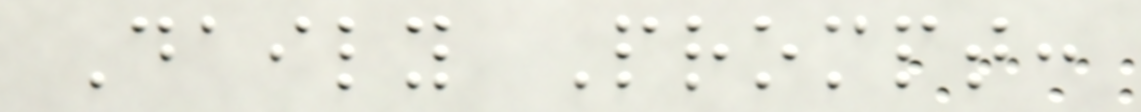Daily Prompt:
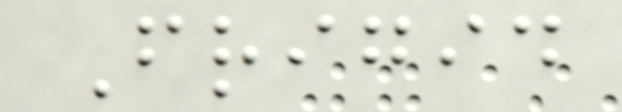Frigid
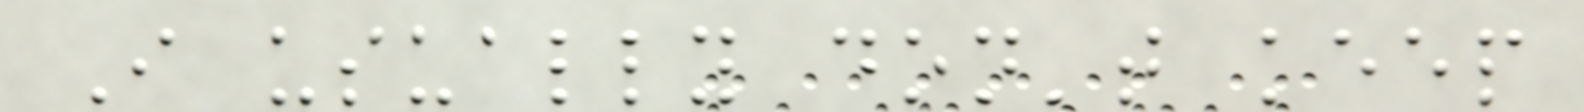I usually don't keep
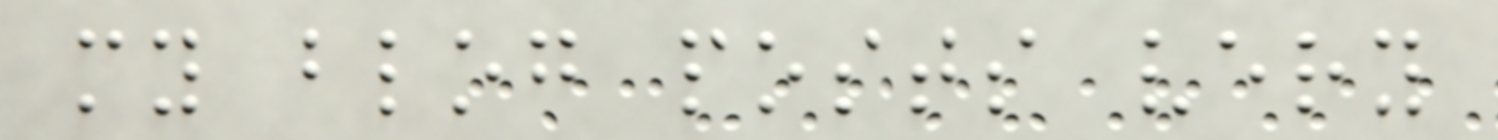my blog posts very
